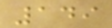149
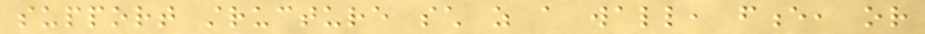support structure such as a wall, fence, or
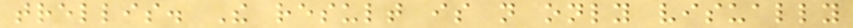trellis. The result is not only visually
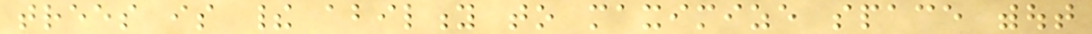trees is their ability to maximize space without
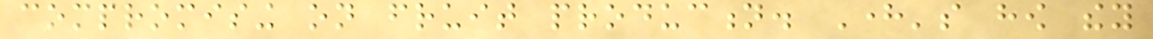compromising on fruit production. Here's how they
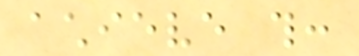achieve this:
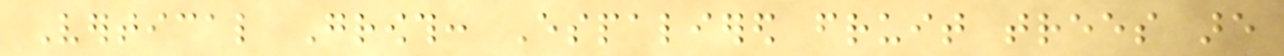Vertical Growth: Espaliered fruit trees are
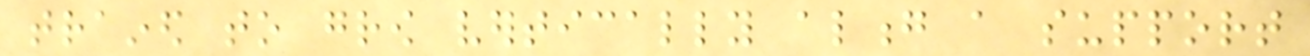trained to grow vertically along a support
